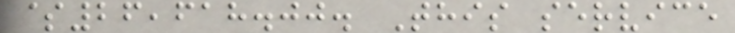$26,618.00. This service
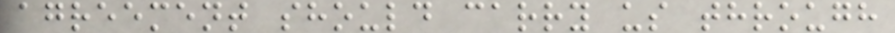agreement should carry us through
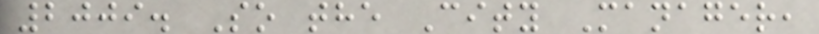2009. So the City Manager,
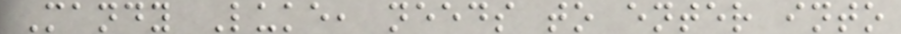Mandy Luke, needs to enter into
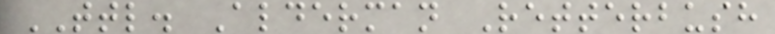TTL. Alderman Retterbush
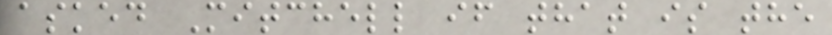asked Mitchell if that is the
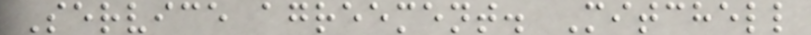Service agreement. Mitchell
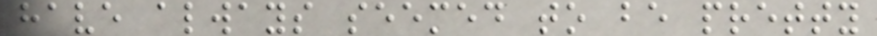have always seemed to be pretty
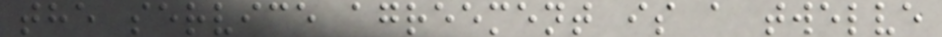the service agreement is a twelve
